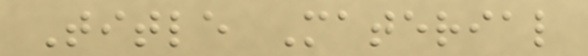Title Material
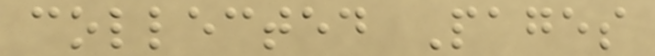collected Pages
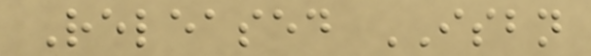Released ISBN
